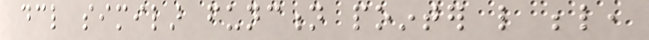declare similar function pointer like below,
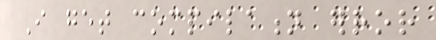I get compilation error
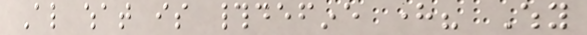Also what is #define here? Why
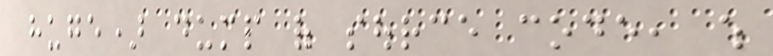huge) dump of source code, which
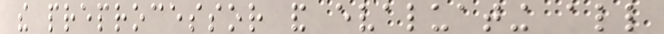the preprocessor and evaluating all
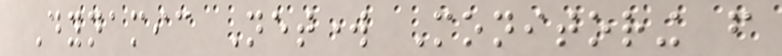Dynamic Network Monitoring from
